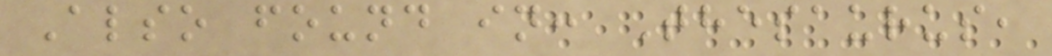Also found in: Thesaurus,
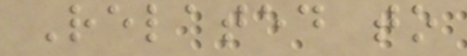Related to
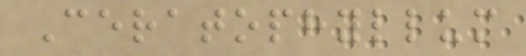Ceratophyllum
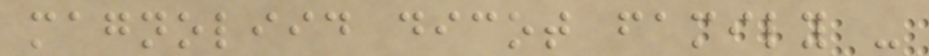magnoliid dicot family -
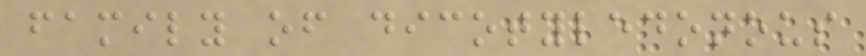family of dicotyledonous
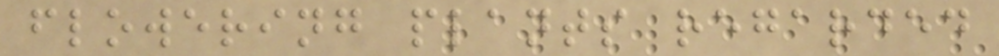flowering plants regarded
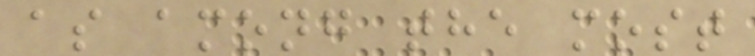as among the most
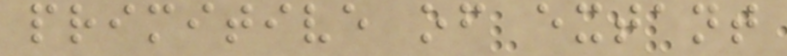primitive of extant
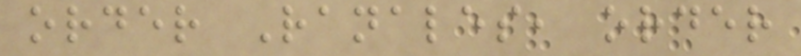order Ranales, order
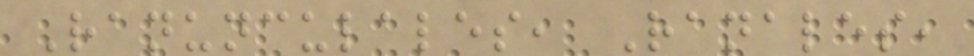Ranunculales, Ranales,
